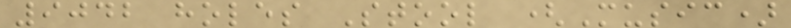9042 holes Stool (Music)
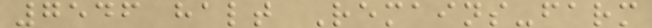7546 halt Remains-farm
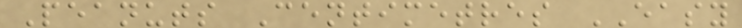Peanuts Centimetres EASY
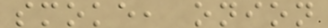smoke, onion
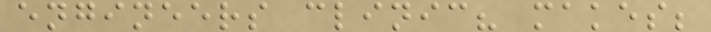engineers clinic? makes;
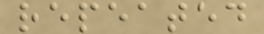repeated
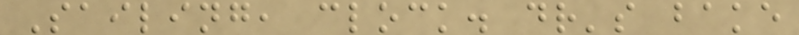Sailing, clock. dr's bake
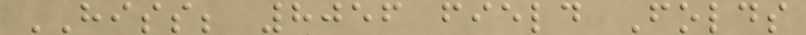HISS; 8056 field Folds
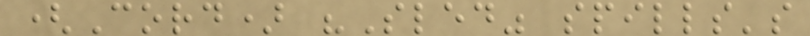(Cord) "Sled" spills's
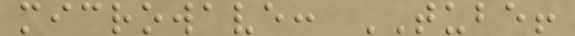microwave: TUBE!
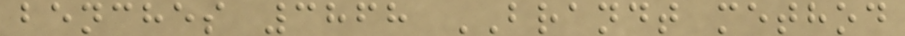benches 3868 BRANDT method
